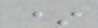*
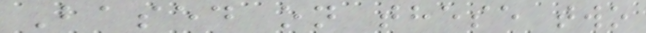Based on these two
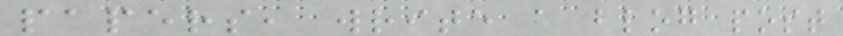papers, write a blog post
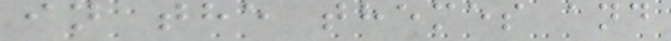in the themes and
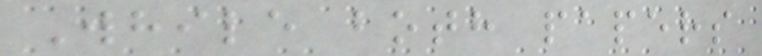While both papers
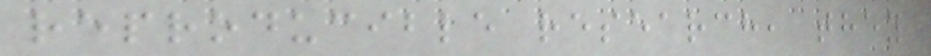reproducible research, they
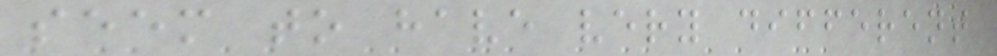seem to have very different
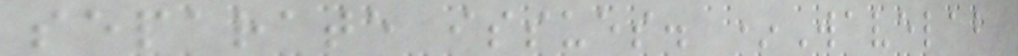separate issues. *Wavelab
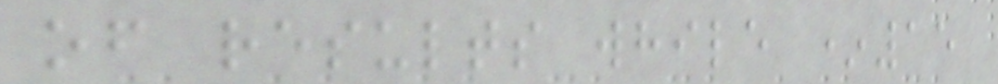of results while *15
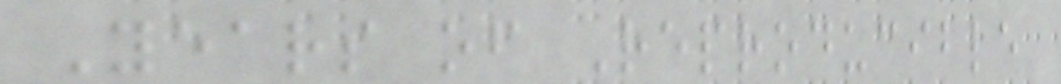Years of Reproducible
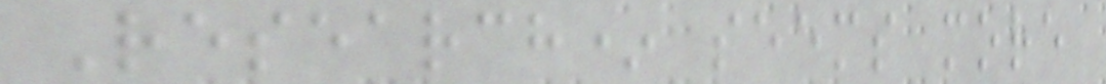Research* seems more
